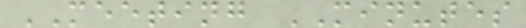MEETING MINUTES
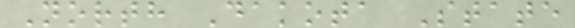North Dakota State
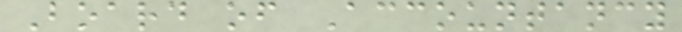Board of Accountancy
